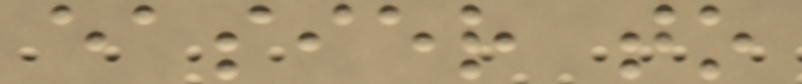easier to
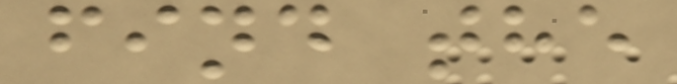find the
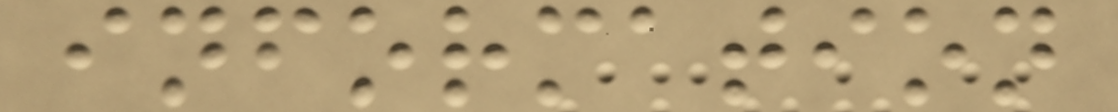information
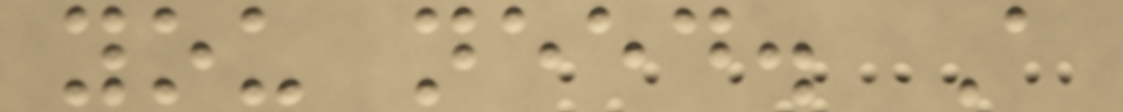you need. A
